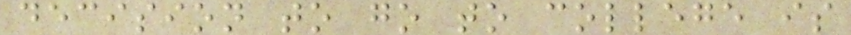decision to go to college is
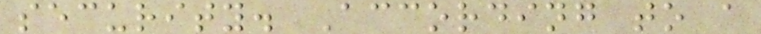security. According to a
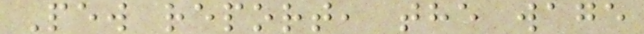Pew report, the wage
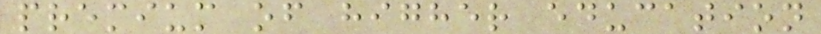premium of higher education
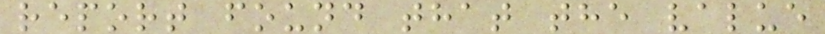report found that the value
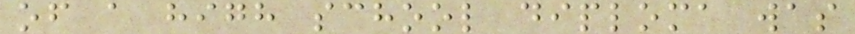of a high school diploma was
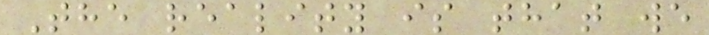The reality is that we
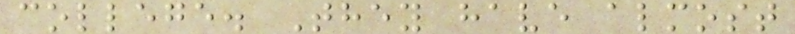college. They have almost
